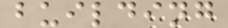building
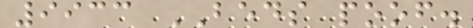9933 BEDS poof.
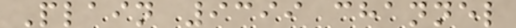Plain 9399 channel
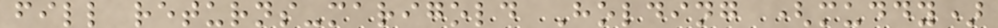fill returns-marigold Holding (muddy)
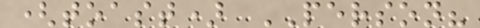(toast) PERSON?
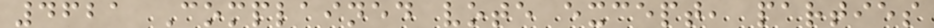4621 Complained vote except, parties
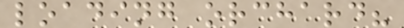loading orchard?
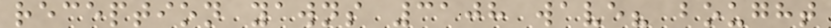reception yawns 3108 wave? bought
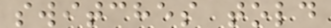switches told
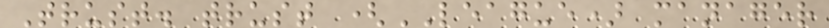Trust. trust (LEAGUE) manager
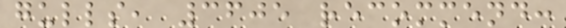gulls, 3605 recommend:
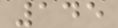145
